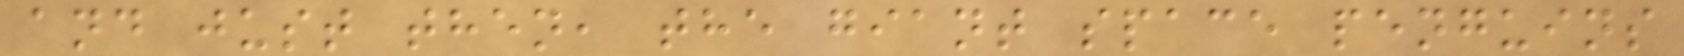and just then, the giant space penguins
